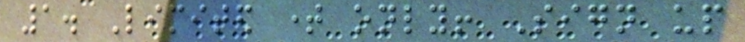1. Limited time only! Sign up
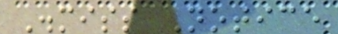Dismiss Notice
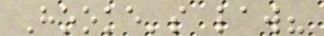Hooke's law?
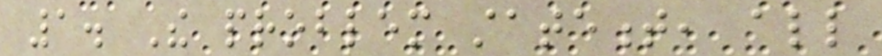1. The problem statement, all
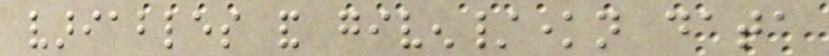variables and given/known data
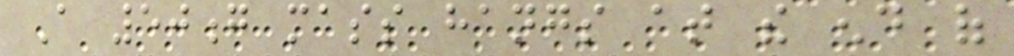A 50g mass hangs at the end of
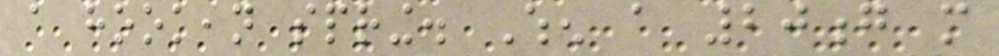a hookean spring. When a 20g more
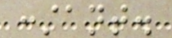constant.
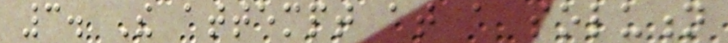3. The attempt at a solution
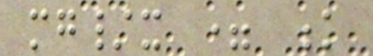mg/x = k
